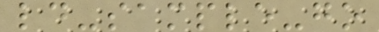ld-sample-go
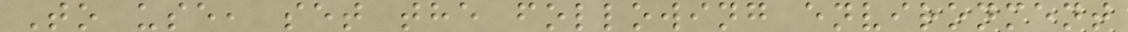To use, set the following environment
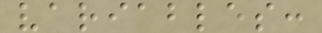variables:
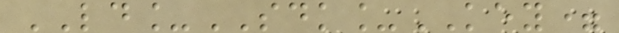LD_SDK_KEY=
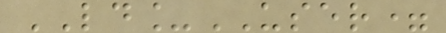LD_USER=
